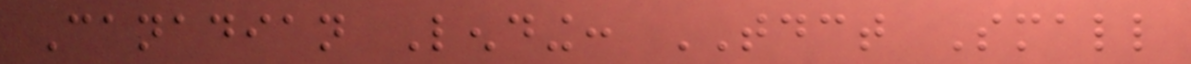Canadian Lending: TDCT Small
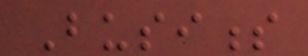Business
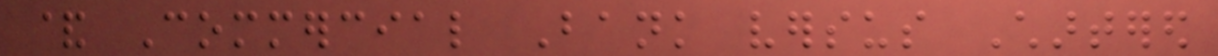& Commercial Bank versus Chartered
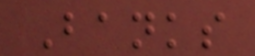Banks
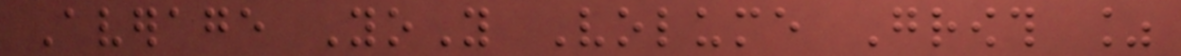Average YoY Volume Growth %
